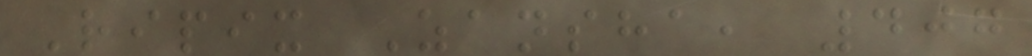Ripix Zansha, 407
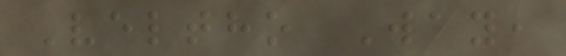Veltho Way,
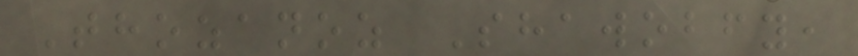Thozanoz Shawobfy,
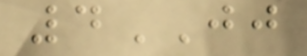4JJ
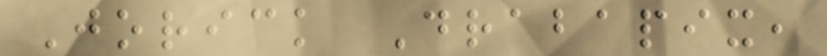Jorick Drabapix,
